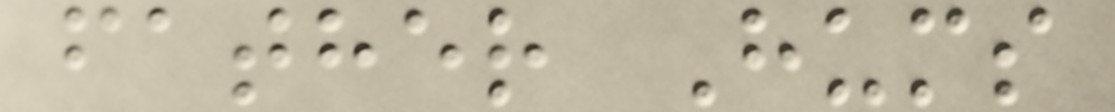father Hums
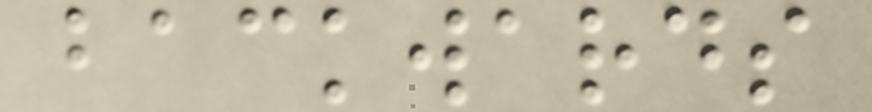backwards
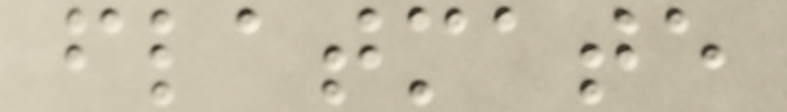flatmate
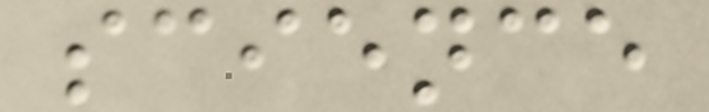science
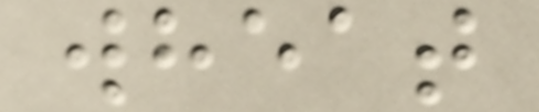wheat
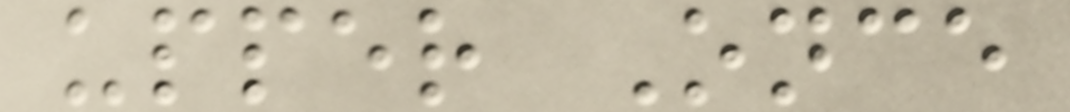upper Once
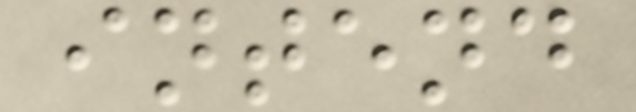intend
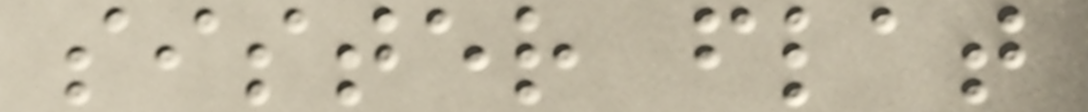sister flat
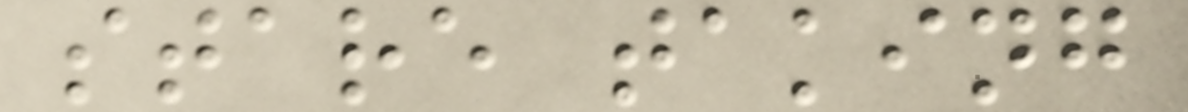stare taking
